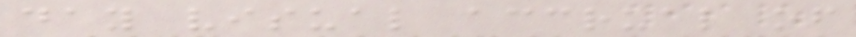day visual accrual of
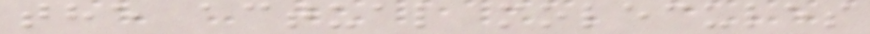the actual molecules
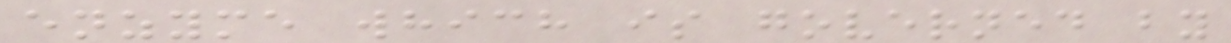enzyme which is governed by
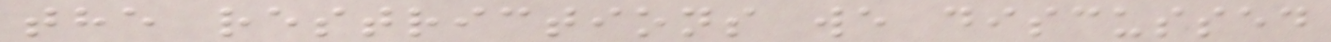the restrictions we discussed
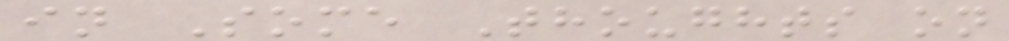in Some Thoughts on
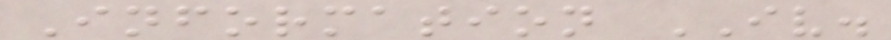Information IV.
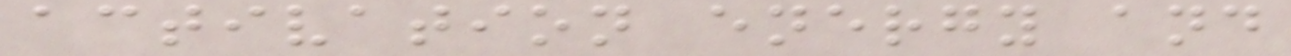activation energy and
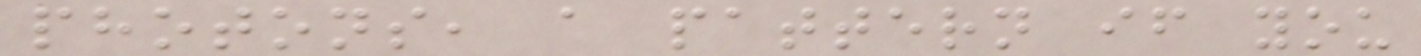photons, a pattern if you
